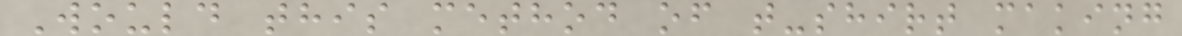Would this method of t-shirt making
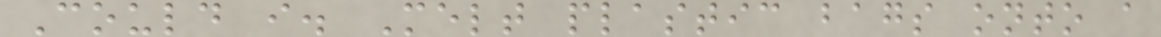Could i. Melt plastic bags onto a
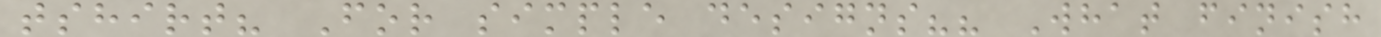tshirt? For simple designs?? What finish
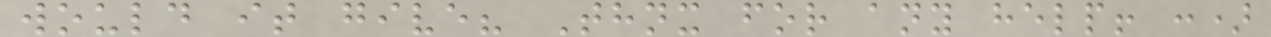would it give? Thnx for any help! :)
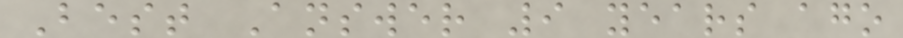Best Answer 9 years ago
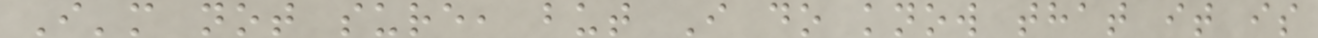I'm not sure, but I do know that it is
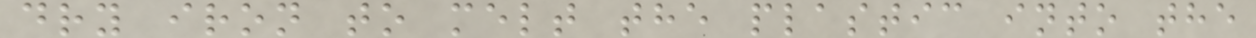dry iron to melt the plastic into the
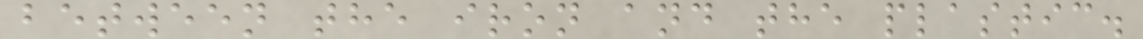between the iron and the plastic.
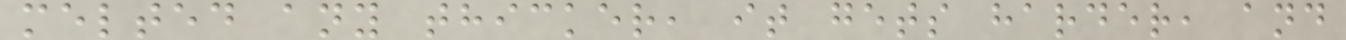melted any thicker, it gets harder, and
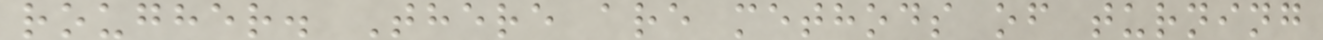rougher. There are methods of turning
